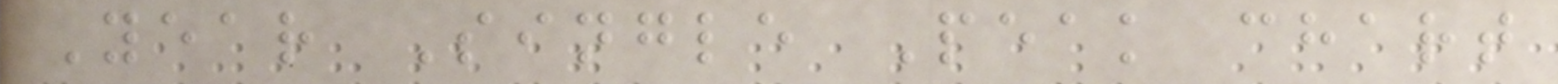Year Single Peak chart
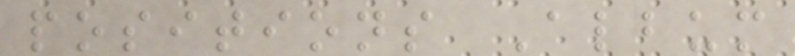positions Album
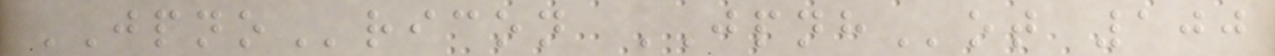JPNOricon JPNHot 100
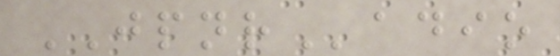JPNRadio
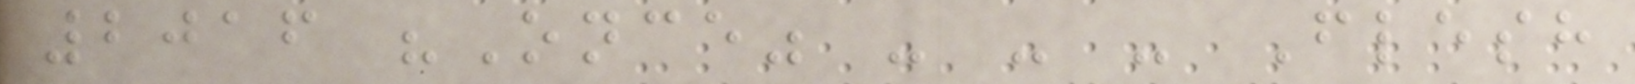2016 "Once" - - - Flesh
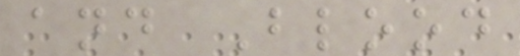and Blood
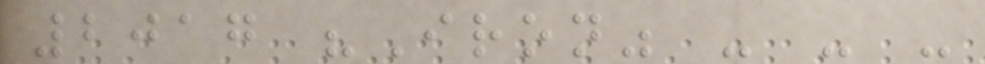2017 "Iron" - - -
